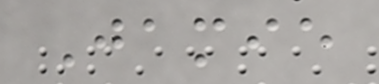Jamie
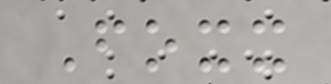Foxx
